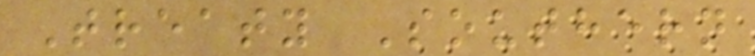Treaty Southern
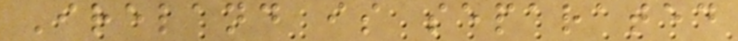Ireland is separated
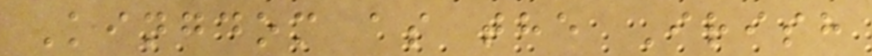Kingdom as the Irish
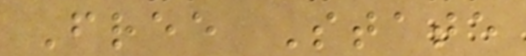Free State
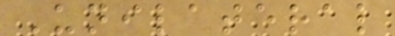Unilateral
